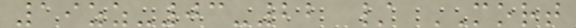19zz-03-22 / MORT
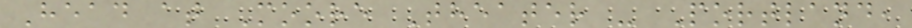Head at Moore Theater - Portland,
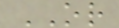OR
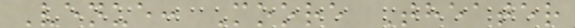Venue: Moore Theater
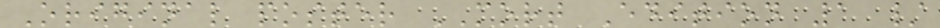Original poster MORT Edition 1 /
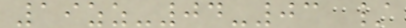19zz-04-03 /
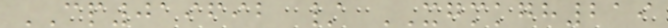CP019692 / XGMKGH219
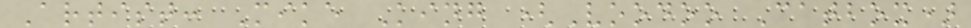Artist: Mike King (Voodoo Catbox)
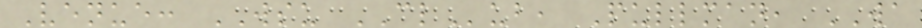Venue: WSU CLub, Pullman, WA
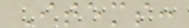Items:
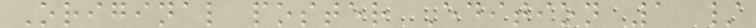Original poster Edition 1 /
